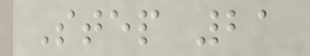Step 21
